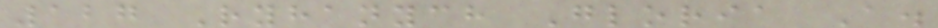127 Ryhanych Gloria A.
